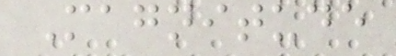Magnitude
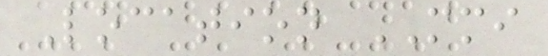Location MMI
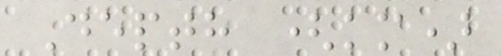Depth (km)
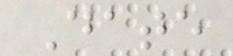Date
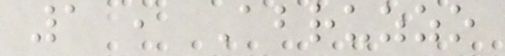1 , Abruzzo
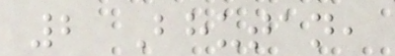2 Bhutan,
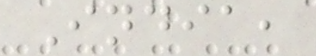India,
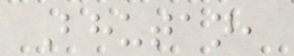Bhutan,
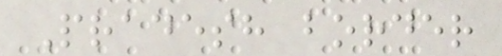Pradesh border
